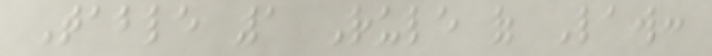Table 1 Rule of Law:
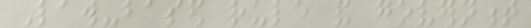Law-based rule and government
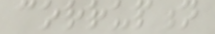corruption
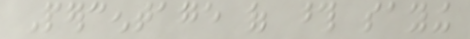Percentage of those saying
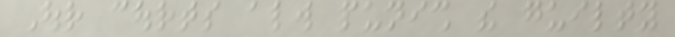Our courts always punish the guilty
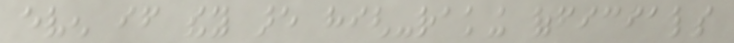even if they are high-raking officials
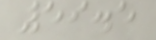59.5
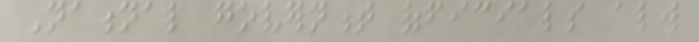National government officials always
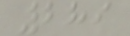289
